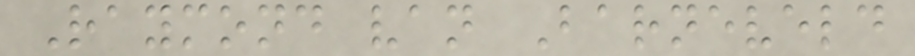Raymond van Barneveld
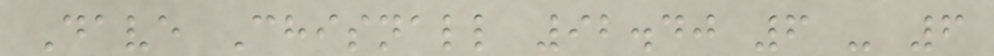Dave Chisnall 92.40 6 - 6
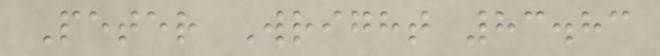Peter Wright 83.83
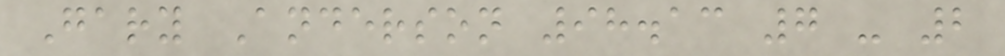Gary Anderson 98.13 7 - 2
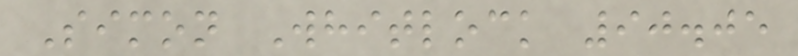Simon Whitlock 90.05
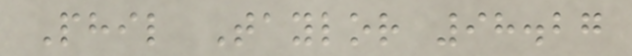Phil Taylor 98.27
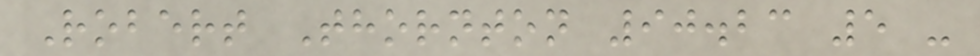Robert Thornton 90.23 5 -
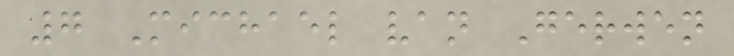7 Michael van Gerwen
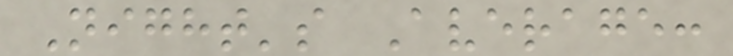Night's Average:
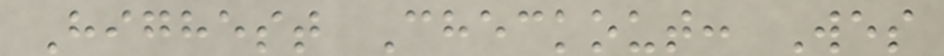Highest Checkout: Wes
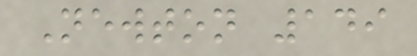Newton 149
